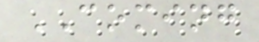COMING
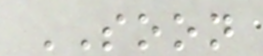SOON
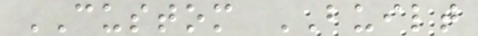CUSTOM BUILT
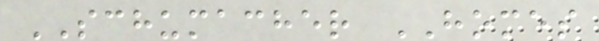SCHUMACHER HOMES
